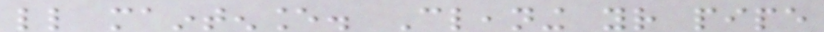little maintenance. Cleaning your pipe
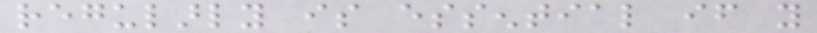regularly is essential if you
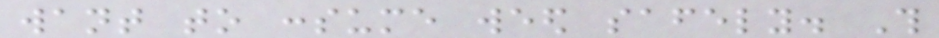want to consume weed safely. This
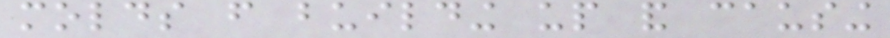molds from building up and causing
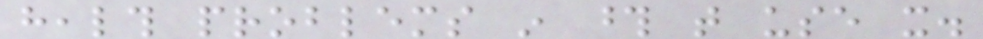health problems in those that use it.
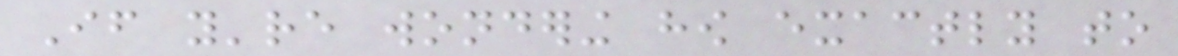If you're wondering how exactly to
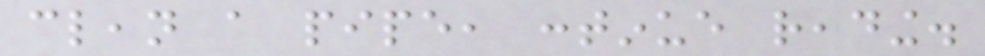clean a pipe, continue reading.
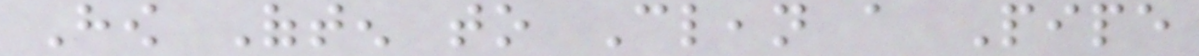How Often to Clean a Pipe
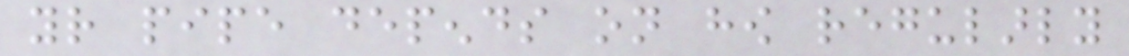your pipe depends on how regularly
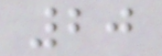20
